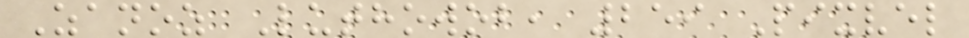Zanoz Luthowob, 259 Pixvel
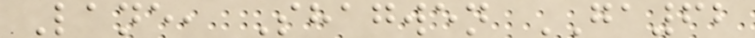Lane, Shagwen GA62
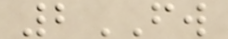2FW
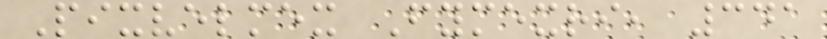Pixvelmex Fymexri, 341
